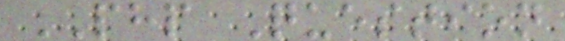PHP Question
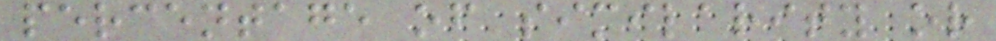percentage of similarity or
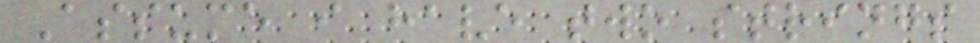Assume i have two strings
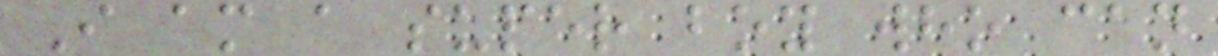I am a super boy who can
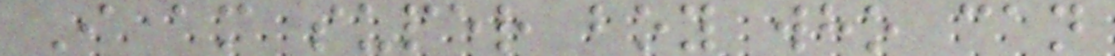I am super boy who can
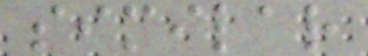similar
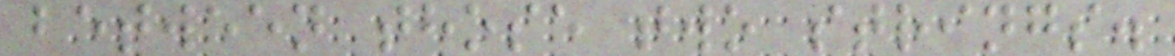between those two strings.
